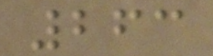263
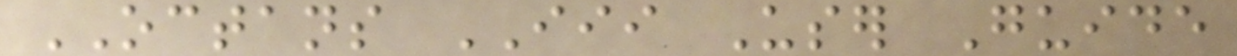OCTANS III User Guide
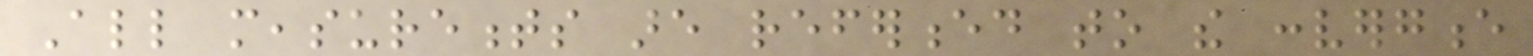All measurements are referenced to the convergence
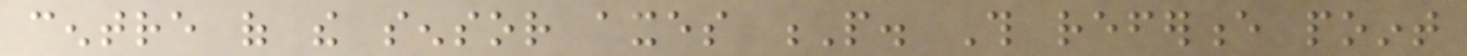centre of the sensor axes P. This reference point
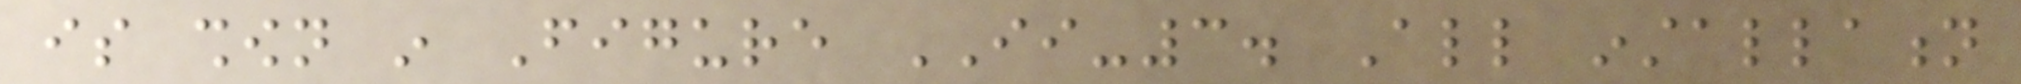is shown in Figure II-3. All installation
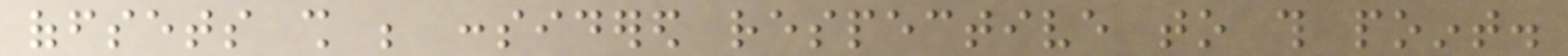offsets shall be considered respective to this point.
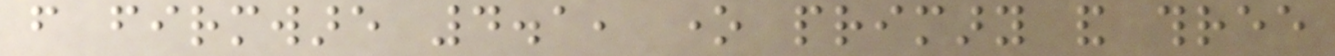from firmware 4.1, one primary and three
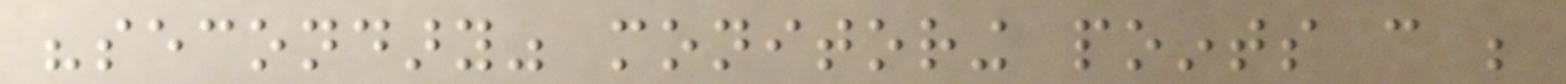"secondary" monitoring points can be
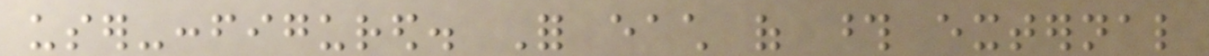user-configured. For each of those external
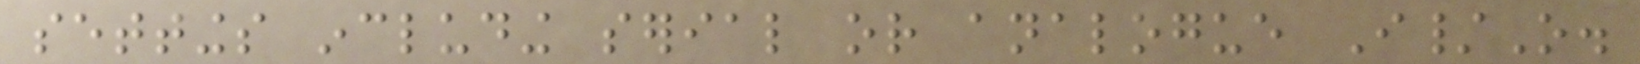settings including serial or analogue I/O.
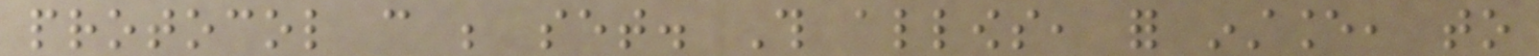protocol can be set. This allows, for instance, to
